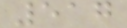517
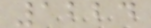1224
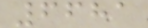6681
